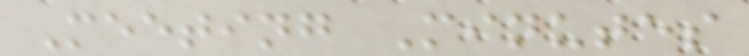Meeting Minutes
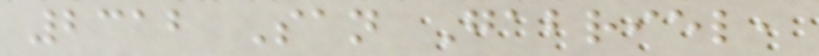2312 San Gabriel,
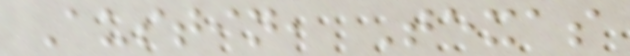Austin, Texas
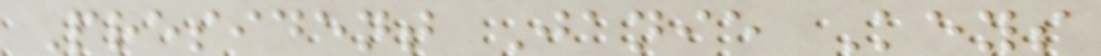President Janie Keys
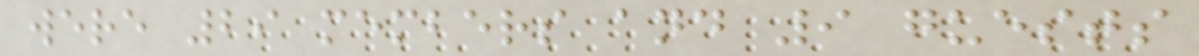were 29 members and 9 guests
